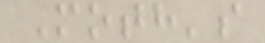Moth's
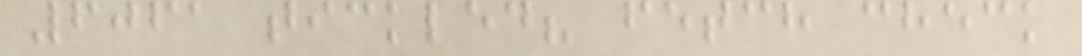6061 tickled? fetch check
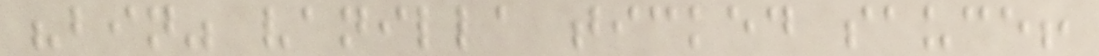"bin" vanilla ticked sauce!
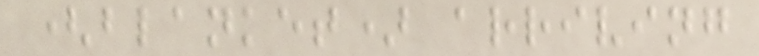(blanket) arriving
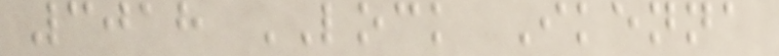3018 LOCK Ikenna
